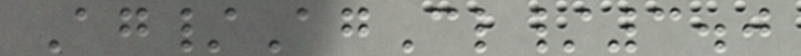Ag/AgCl/3.0
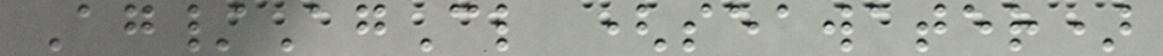Ag/AgCl (seawater)
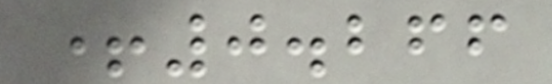+0.266
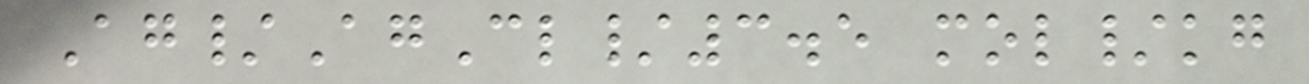Ag/AgCl/3.5 mol/kg
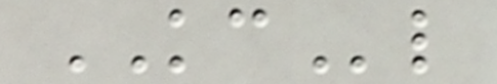KCl
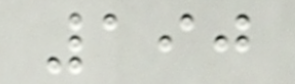190
